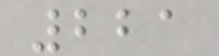221
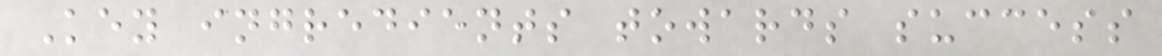Key ingredients towards success
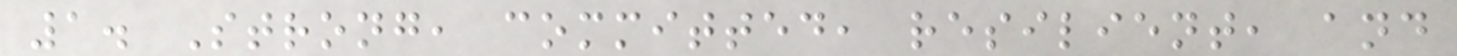1. Strong, committed, resilient, and
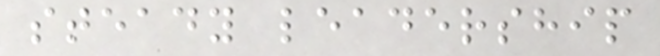steady leadership
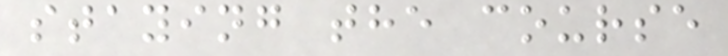staying the course
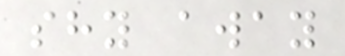shy away
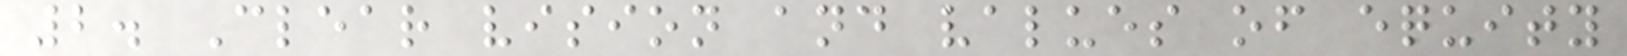2. Clear vision and values of equity
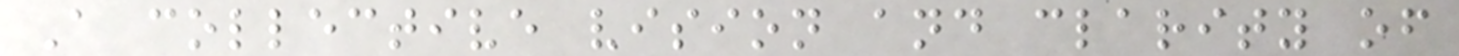A collective vision and clarity of
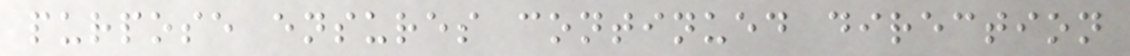purpose ensures continued direction
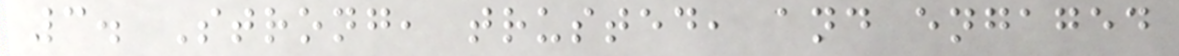3. Strong, trusted, and engaged
